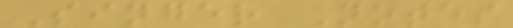Singer Notes
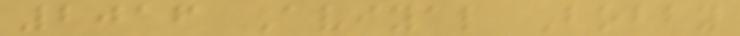2016 Aviyal Bobby
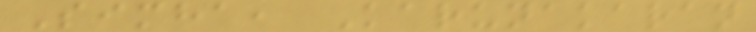Simha, Karunakaran
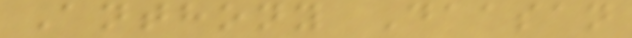Anthony Daasan
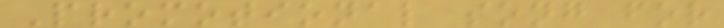Promotional song for
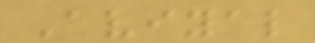Aviyal
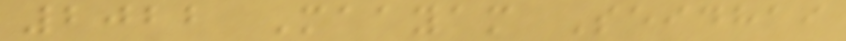2022 Maayam Seidhai
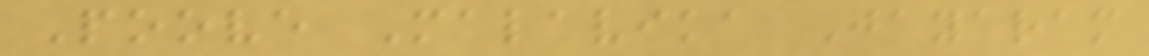Poove Malavika Jayaram
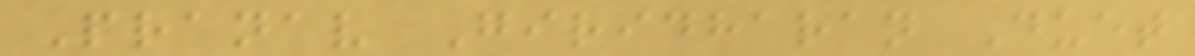Pranav Giridharan Duet
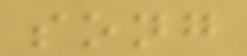song
